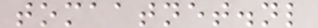tomaatnet.nl
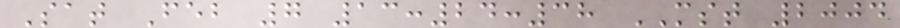Sat Feb 7 13:24:38 MST 2004
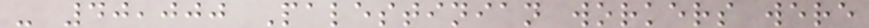- 40,000 Palestinian workers were
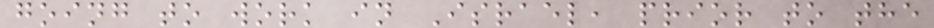going to work in Israel, prior to the
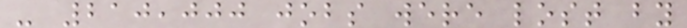- 210,000 jobs were lost by
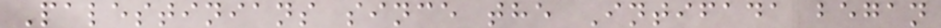Palestinians since the Intifada began
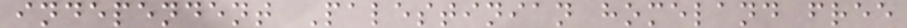independent Palestinian homeland free
